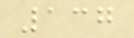137
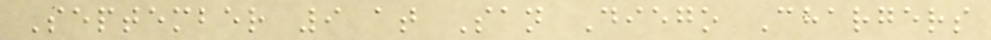September 9 at San Diego Chargers
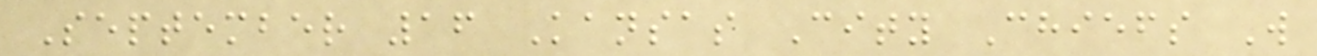September 16 Kansas City Chiefs W
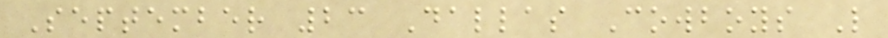September 23 Dallas Cowboys L
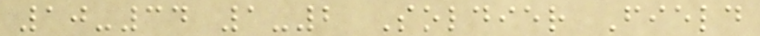10-34 1-2 Soldier Field
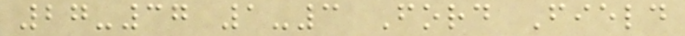27-37 1-3 Ford Field
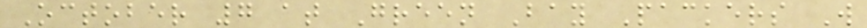October 7 at Green Bay Packers W
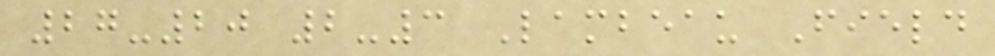27-20 2-3 Lambeau Field
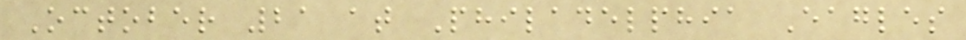October 21 at Philadelphia Eagles
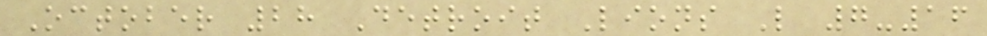October 28 Detroit Lions L 7-16
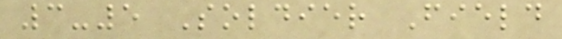3-5 Soldier Field
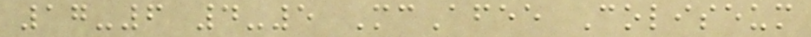17-6 4-5 McAfee Coliseum
